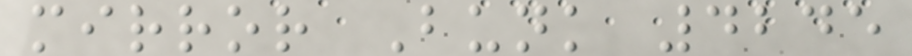mirror Bunk 4245
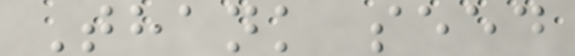Thank seed
